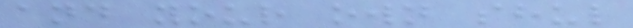and your own shul
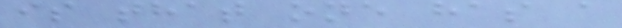is that one has a
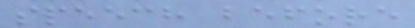speech before
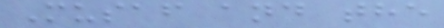Musaf and the
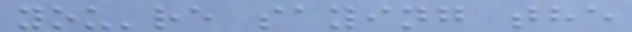you're saying the
